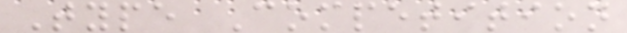Type Competition
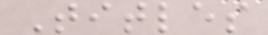Titles
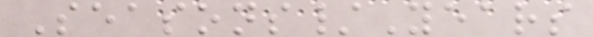Seasons/Years
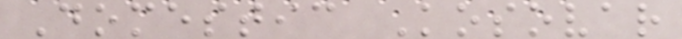Domestic Kosovar
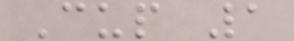Cup 1
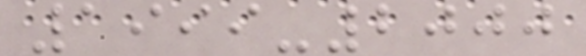1999-2000
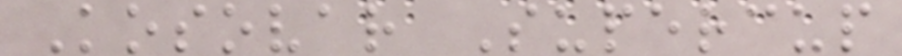Kosovar Supercup
